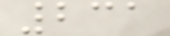231
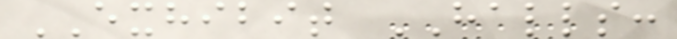EXHIBIT HALLS:
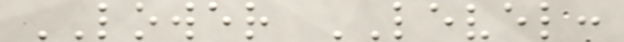LOWER LEVEL:
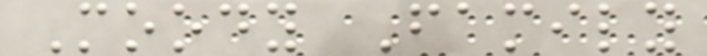Moody Family
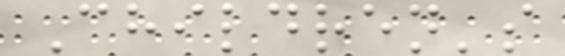Children's
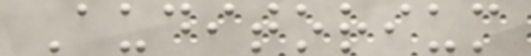Auditorium
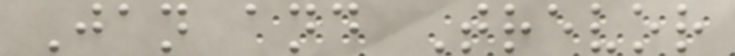Jan and Trevor
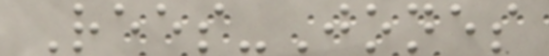Rees-Jones
